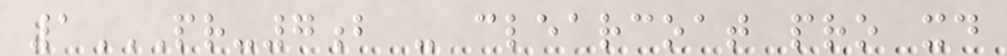1PR-7B - CLEARCOAT PRO XD
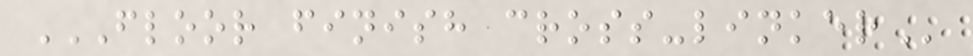FLOOR FINISH CROSS-LINKER
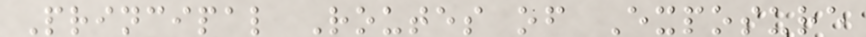Principal Routes of Exposure
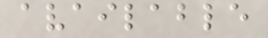available
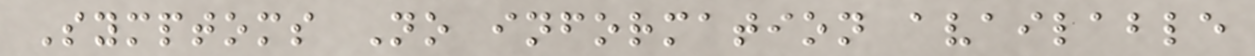Symptoms No information available
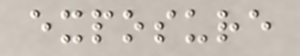exposure
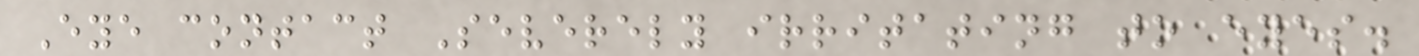Eye contact Severely irritating to eyes.
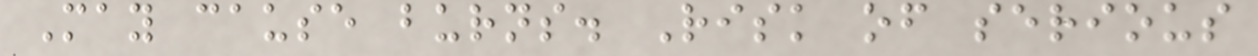May cause burns. Risk of serious
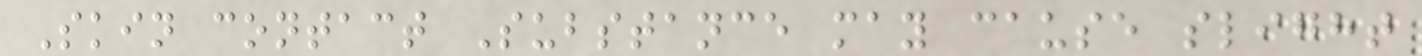Skin contact Substance may cause slight
